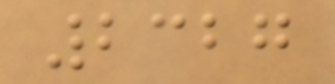2327
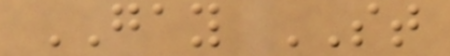GAY ST
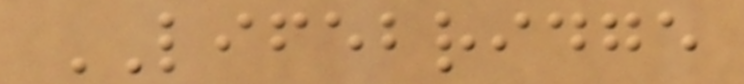LIFEBRIDGE
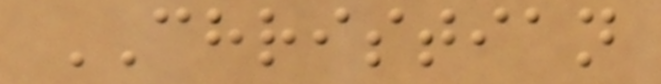CHRISTIAN
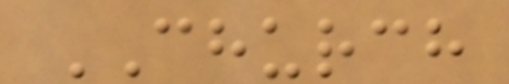CHURCH
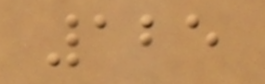125
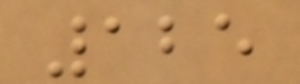125
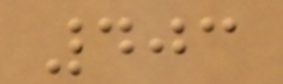403
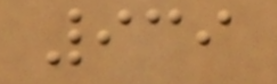939
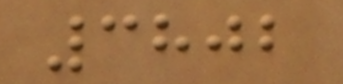3802
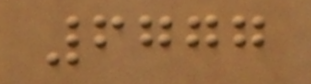6777
